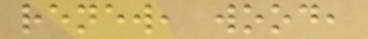renew, wood,
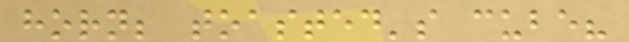horn; toasted's cube?
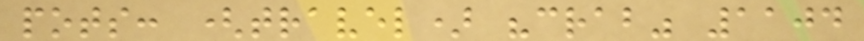pots: (travel) "crab" 1104
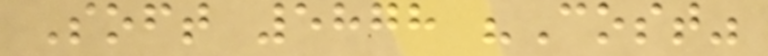Soft 5878 "Cost"
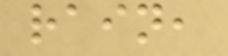rain,
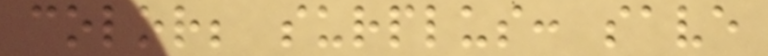color; surplus: save
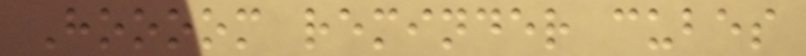Hoooom reminder cubes
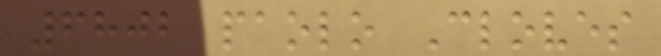6802 paolo Cloves
